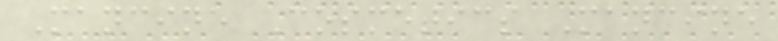Mancine Cosmetics Mancine
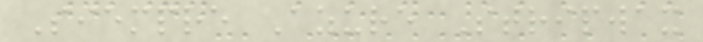Siempre Azure Stripwax
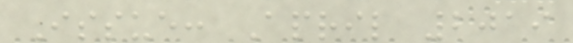Issue: April 2019
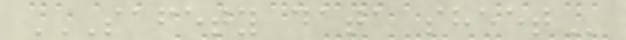SAFETY DATA SHEET
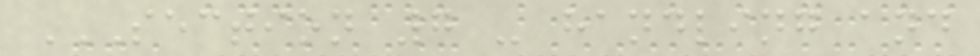SECTION 7 - HANDLING AND
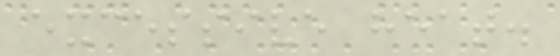excessive heat.
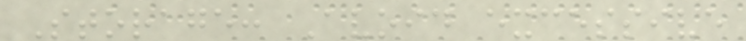Storage: Avoid excessive
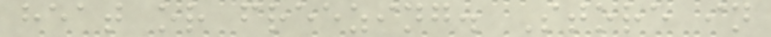heat or freezing. Store in
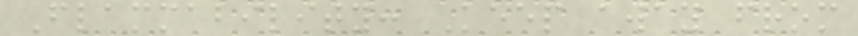Flammability: Keep away from
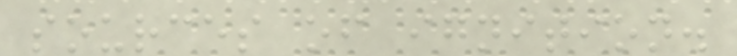sources of ignition.
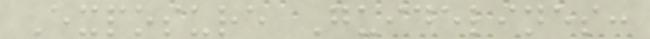Exposure Guidelines:
